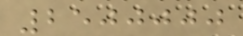2500000
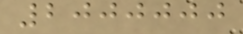2000000
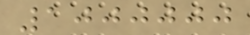1000000
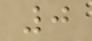0
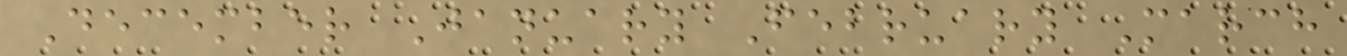December January February March
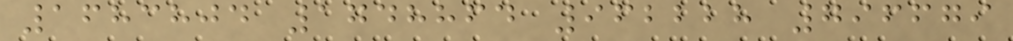1683804 1748864 962228 796679
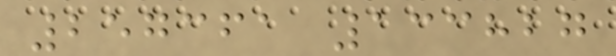257361 133827
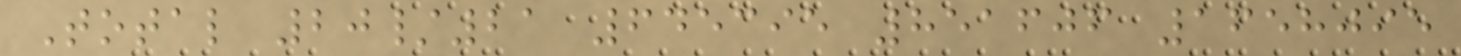Total 20/21 645395 851606 1658095
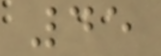45
